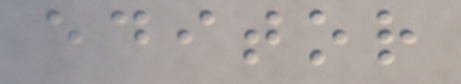editor
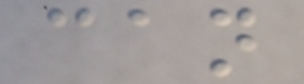can
